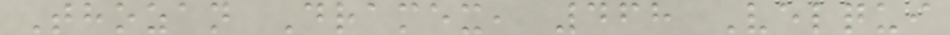Thozan Dramex, 468 Velqui
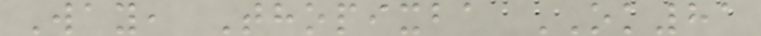Way, Thopixba OK81
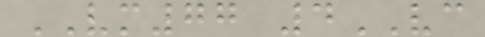VM77 4VC
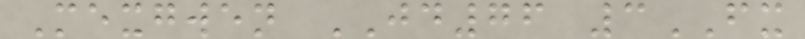Mexgwen JD76 3FX
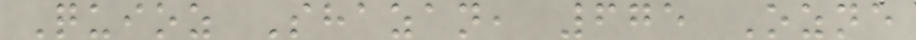Quioz Shazan, 675 Ozne
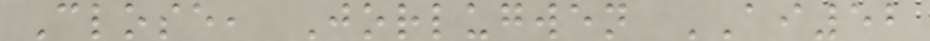Close, Jorlugwen AI52
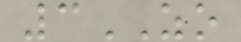3ZO
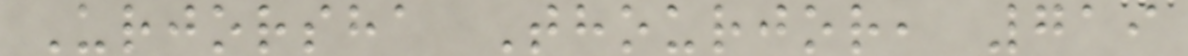Urjorsha Thourjor, 719
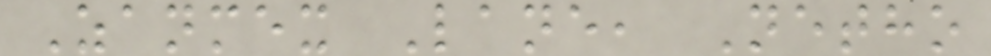Zanmex Lane, Netho
